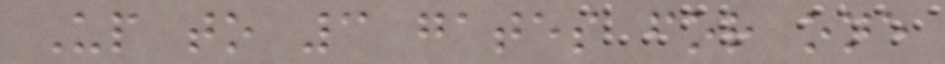Up to 3 gates for one
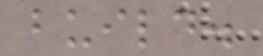build.
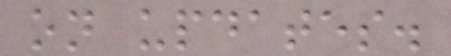on updates.
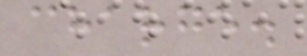charge.
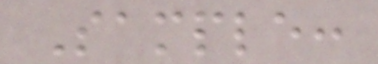Sample:
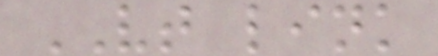VT link
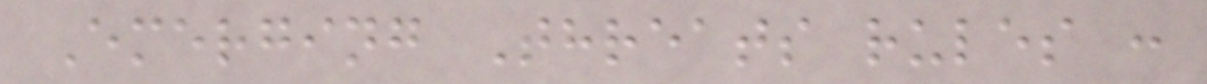Emerging Threats rules :
